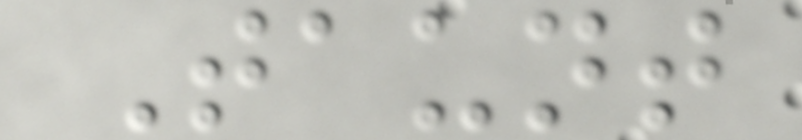Taunt
